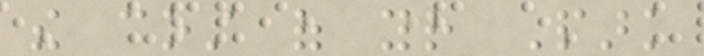the cost of your Park
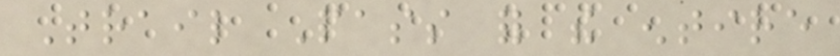Trail Pass for the entire
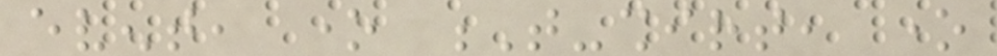event, one T-shirt, one
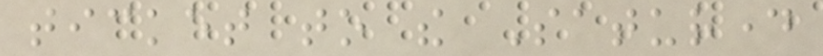ticket to the Saturday
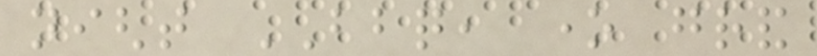night BBQ, one grand
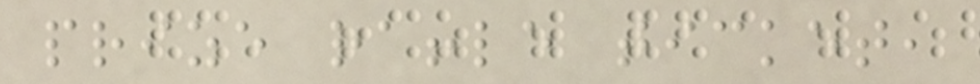prize raffle ticket,
